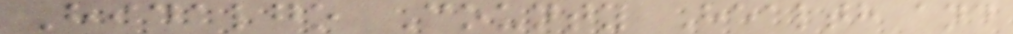Hidalgo County Health and
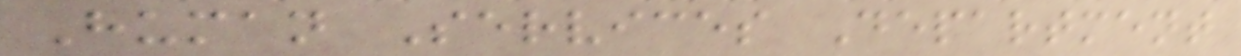Human Services Department
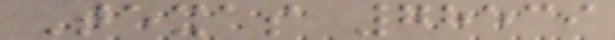Texas 78539
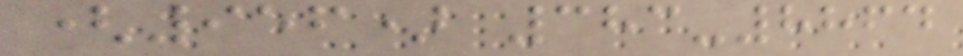(956) 383-8864
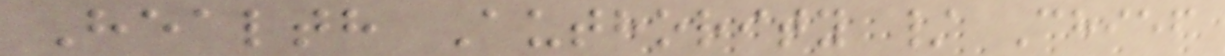Health Authority / Chief
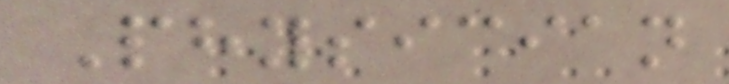Physician
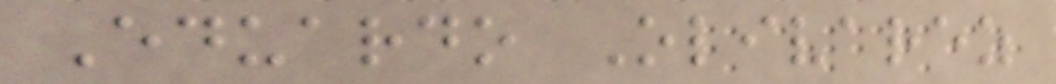Eduardo Olivarez
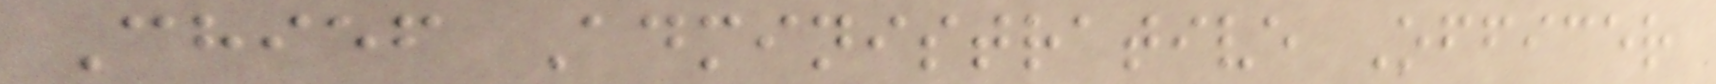Chief Administrative Officer
